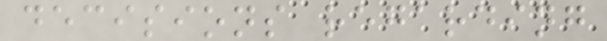decisions regarding
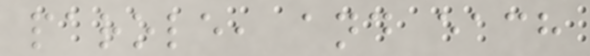parole, and each
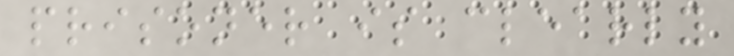prisoner is clearly
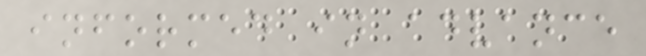informed in advance
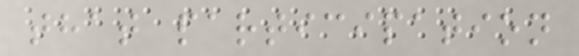that participation
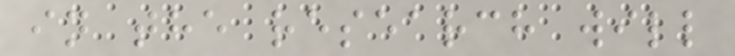in the research will
